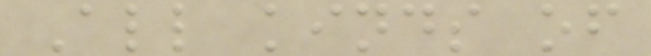All kinds of
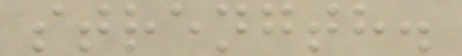strength.
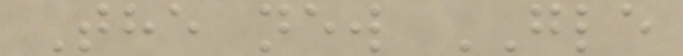The new GLE
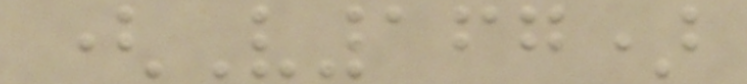(V167)
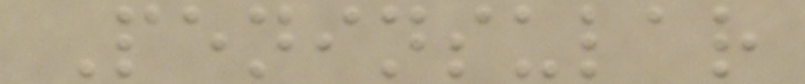Peninsular
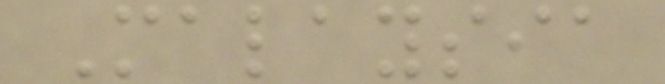Malaysia
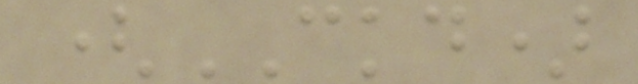(CKD)
